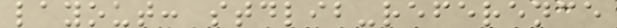layout: stdlib-reference
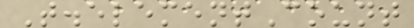T.elementCount
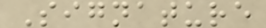Signature
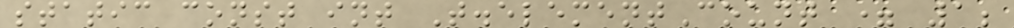static const int T.elementCount = 1;
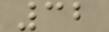32
